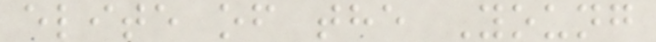elite of the Young
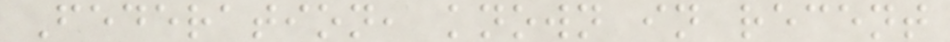Federation, known in recent
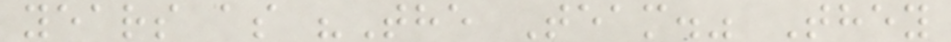years as "The Team." They
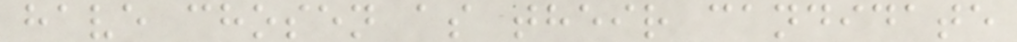have chosen as their candidate
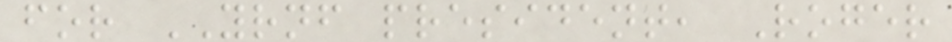for YRNF president, Roger
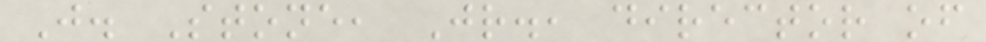J. Stone, Jr., director of
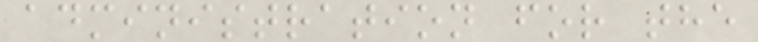administration for the
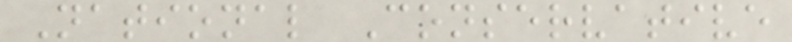National Conservative
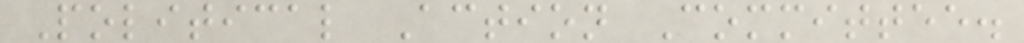Political Action Committee.
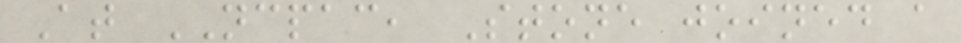At NCPAC, Stone joined a
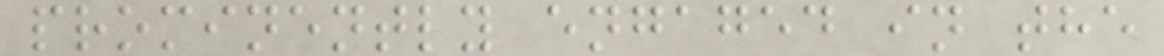prominently engaged in the
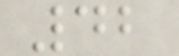42
